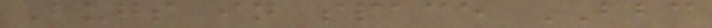Bugs in space BBC
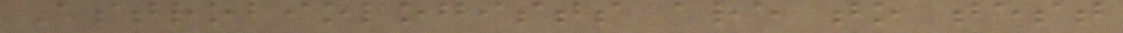Astrobiologists are to test
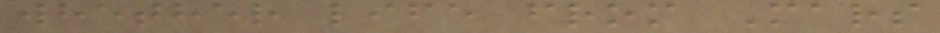whether life from Mars
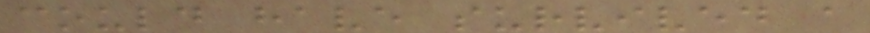could have survived a
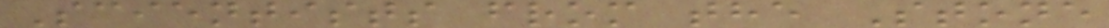Scientists from the Stone
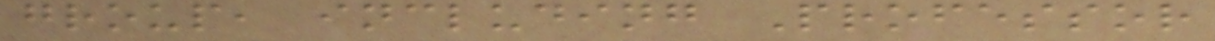group, including Professor
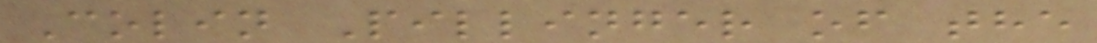Colin Pillinger of the
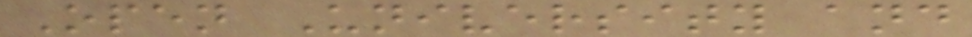Open University and
